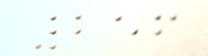256
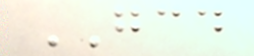GCD
